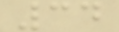34
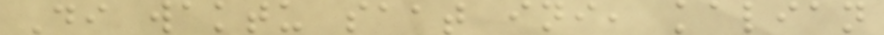Di waktu saat ini, kalian
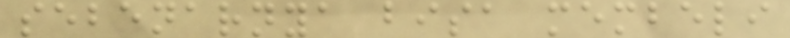sebenarnya bisa membeli
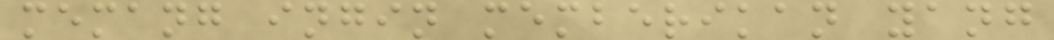memang ingin memberikan yang
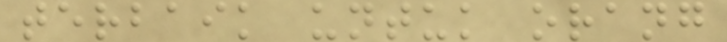terbaik untuk orang
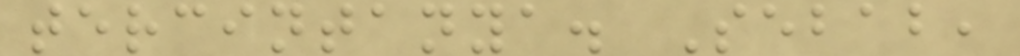tercintanya. Sebab,
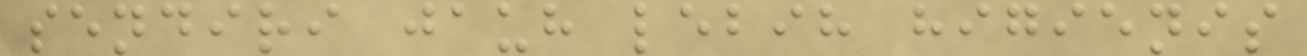sendiri jauh lebih higienis
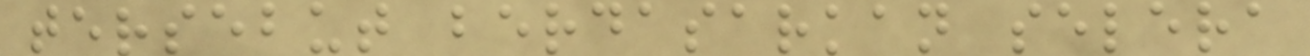tersebut berdasarkan selera
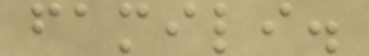famili.
